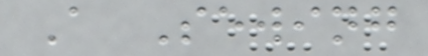A Sewing
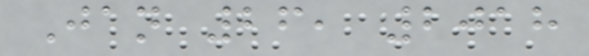Jan 26, 2018
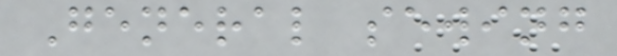General sewing
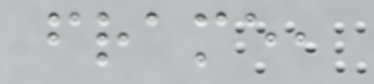frame,
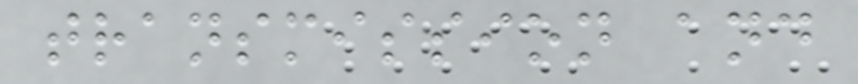transmission and
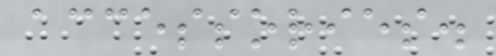accessories.
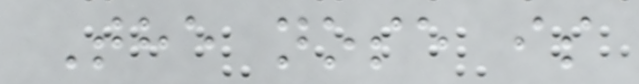The nose is
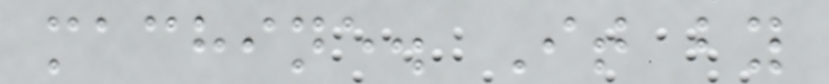machine. It by
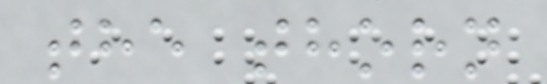the thorn
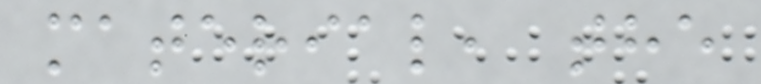material, the
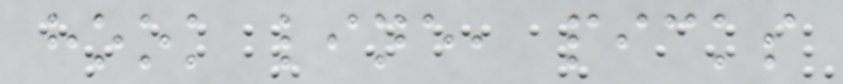hook line, picks
